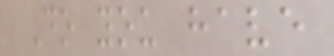Do you have
